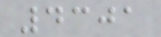4301
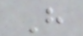H
